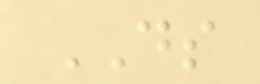DS
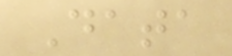Data
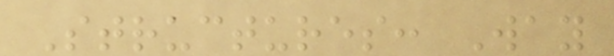Structures: Way
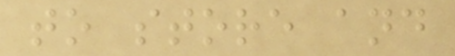to store and
